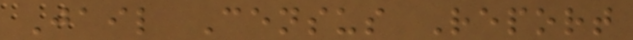Jail Census Report
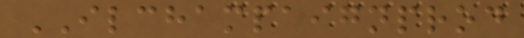ILCHAMPAIGNPROD
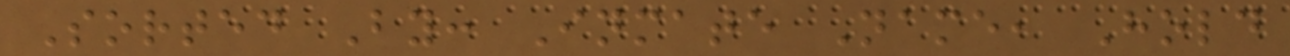Sorted By: Inmate Name, Hold
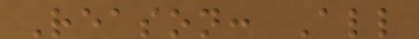Reason: All
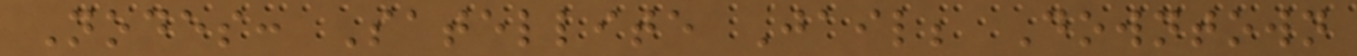Nodes: Satellite Jail; Downtown
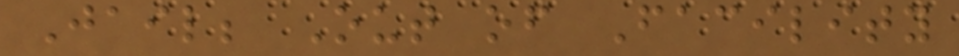Jail; Out of Facility
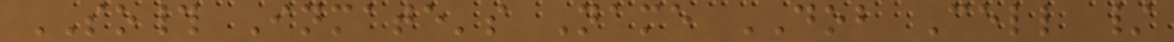SO# Inmate's Name DOB Cell /
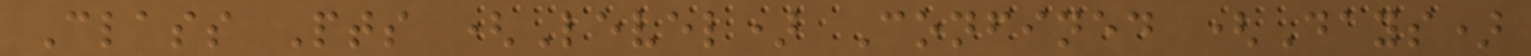Class Pts (Level) Confined (Days)
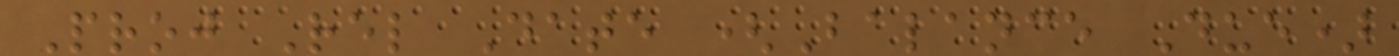Proj Rel Date (Balance Due)
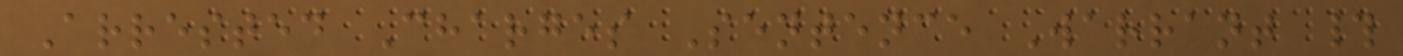Arrested Charges Sentence Warrant #
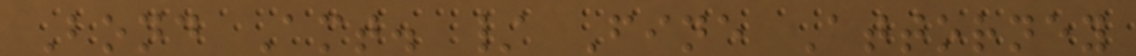Bond Amt. / Fine Attorney
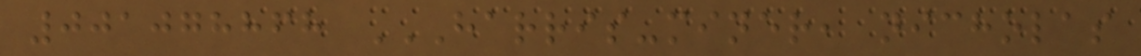001078868 HARRIS-MINER, NICHOLAS
